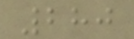280
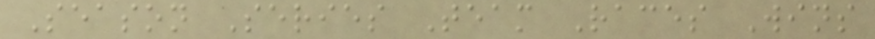Season Series Team Races Wins
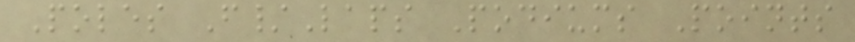Poles F/Laps Podiums Points
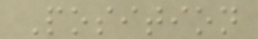Position
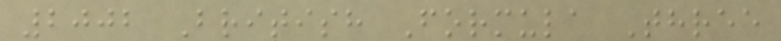2002 British Formula Three
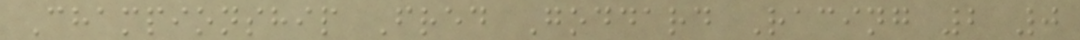Championship Fred Goddard Racing 2 0
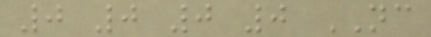0 0 0 0 NC
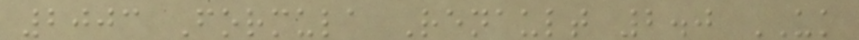2003 Formula Renault 2.0 UK
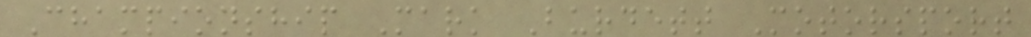Championship Mark Burdett Motorsport
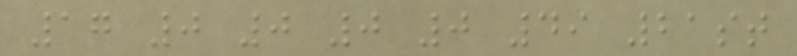17 0 0 0 0 49 21st
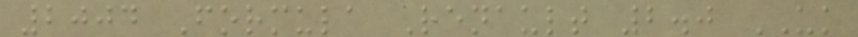2004 Formula Renault 2.0 UK
